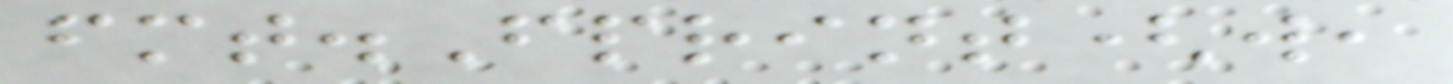fmt.Fprint(w,
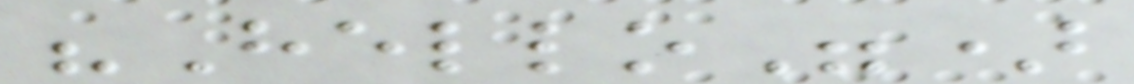"Hello")
